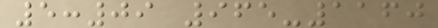5:09 965-1160
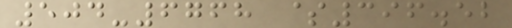504-6768 $396.52
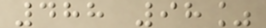488 98%
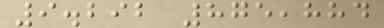9.292 875,884
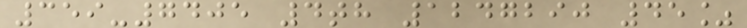359-7405 4th 1247290 45%
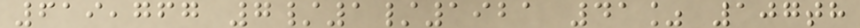619,767 7/1/1921 41% 107th
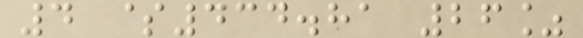4 $434.81 26%
